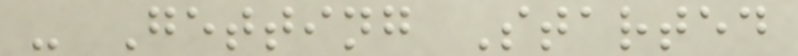- Getting Started
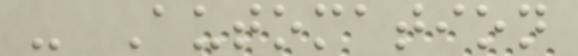- Automation
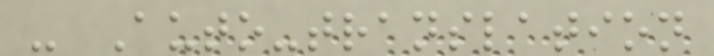- Auto-translation
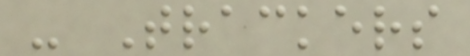- Trackers
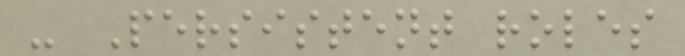- Persistent roles
